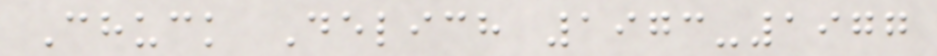Chuck Delich 1973-1977
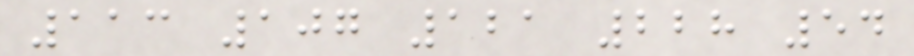113 107 121 228 54
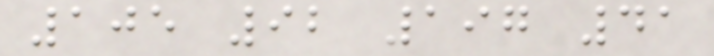105 92 197 41
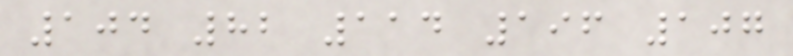104 82 114 196 107
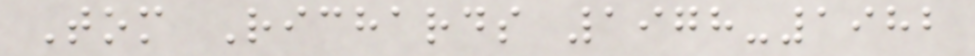Tom Richards 1978-1982
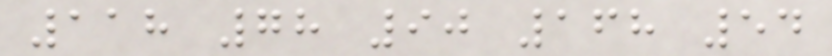118 78 90 168 54
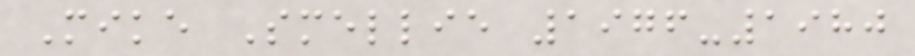Mike Smellie 1976-1980
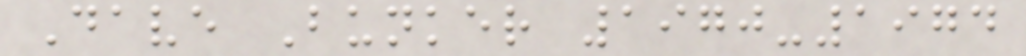Dave Bunker 1970-1974
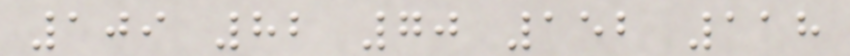109 82 70 152 118
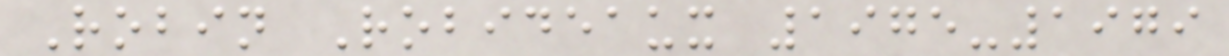Robin Robideaux 1975-1979
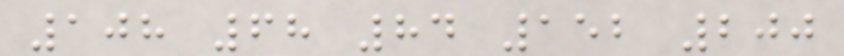108 68 84 152 200
